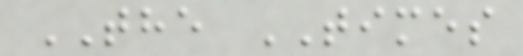THE TIMES
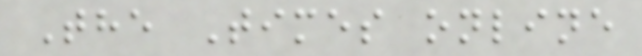The Times online
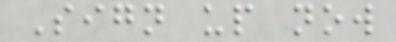Sign up now
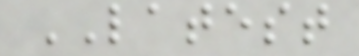LATEST
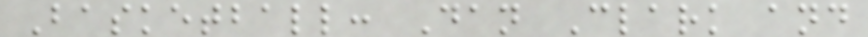Basketball: Dan Clark and
